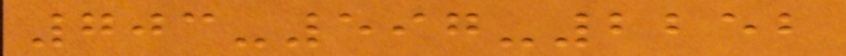703-597-2252
